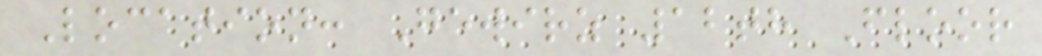Location: Gewirz 12th Floor
